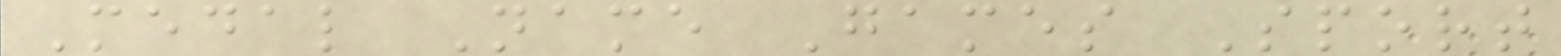Medal Name Games Sport
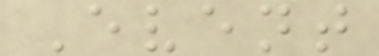Event
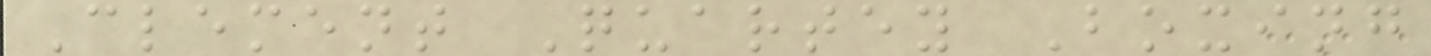Clement Quartey Boxing
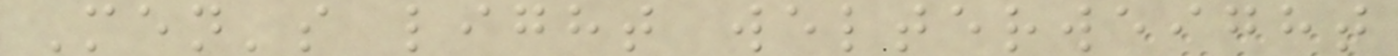Men's light welterweight
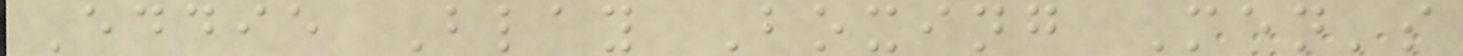Eddie Blay Boxing Men's
